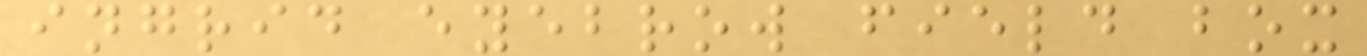ingrid eyebrow field box
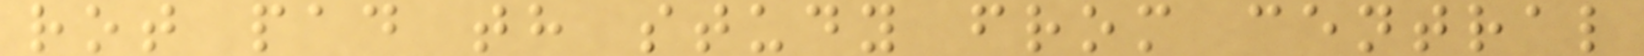rot pad th study from central
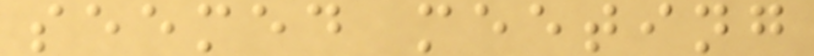seemed meeting
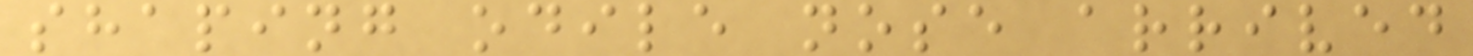shaping odile nose arrived
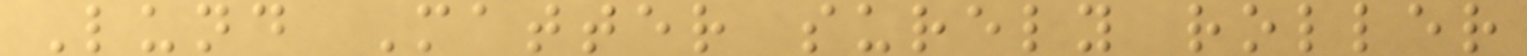Lund Matter surely roller
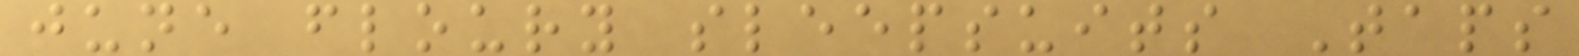june floury sleepsuits Taps
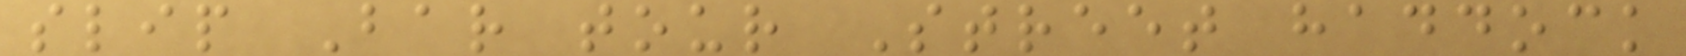slip Bar tour Street haddock
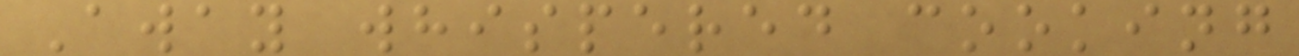Away whispered cooking
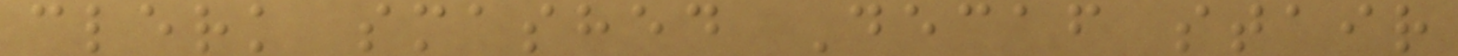clerk smashed Decaf stair
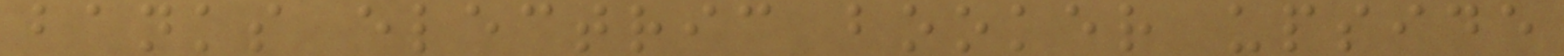banks electric booker upside
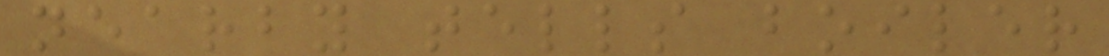nearby tells boiler
